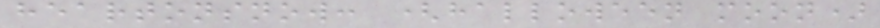heartonsnow: (halloween moon)
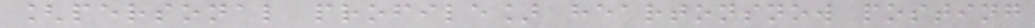[personal profile] heartonsnow posting
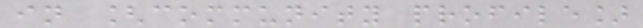in [community profile]
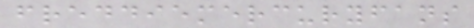freddiemercuryfans
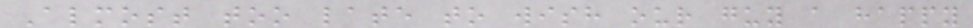Almost too late to wish our guy a happy
